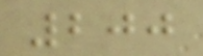200
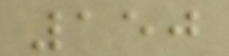150
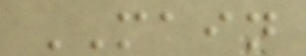MAIN
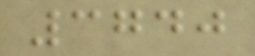3740
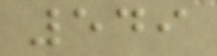549
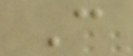C
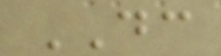DC
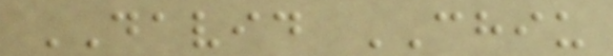DAVID CHIU
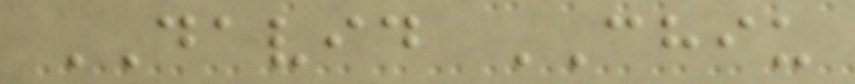DAVID CHIU
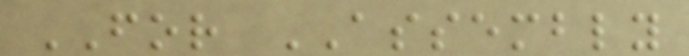FOR ASSEMBLY
